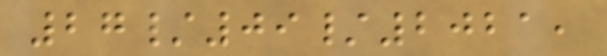27/09/2021,
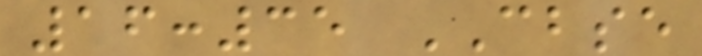16:35 CBSE
